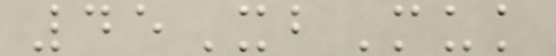45XbMuk
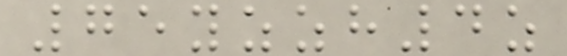75yzzh4z
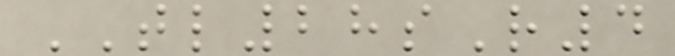TL28sR4
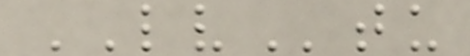LVtu
